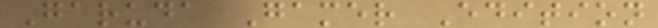Garuda Gamer Edition
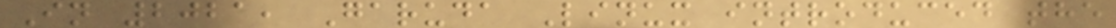In 2021, Garuda Linux introduced the
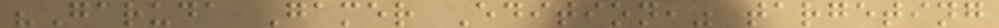"Garuda Gamer Edition," targeting
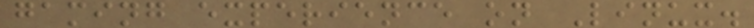gaming experience on Linux.
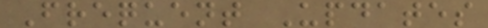Frequent Updates
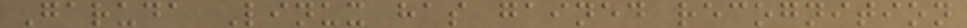Garuda Linux has gained recognition
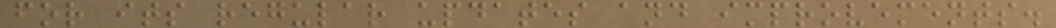for its regular updates and improvements.
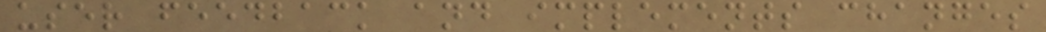user feedback and implements changes
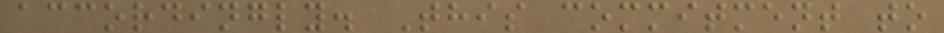accordingly. This commitment to
